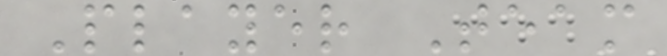Player Team
